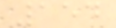154
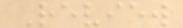Review
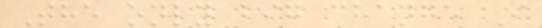The only big change I
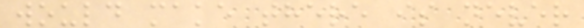would make there is never
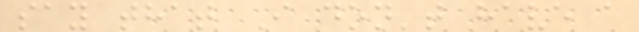say that I don't have a
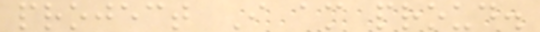project I am proud.
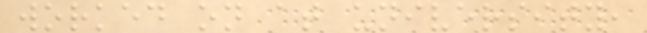worked on at university,
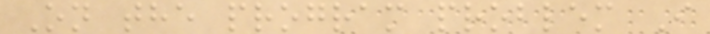On the program problem I
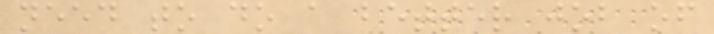need to do a better job of
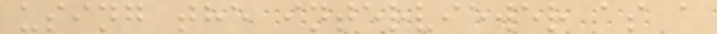using the interviewer as a
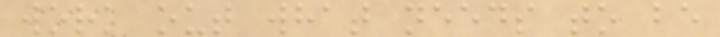work out what needs to be
